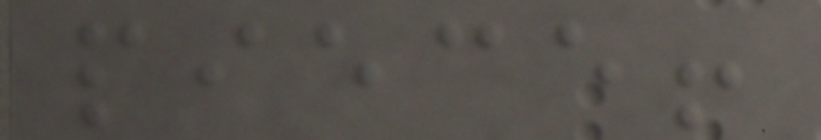piece!
